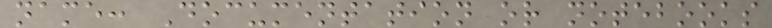name: Documentation or notebooks
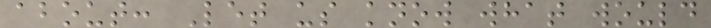about: Let us know what would
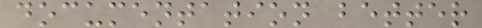documentation better
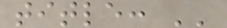title: ''
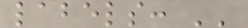labels: ''
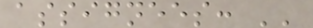assignees: ''
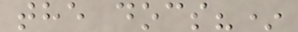the docs?*
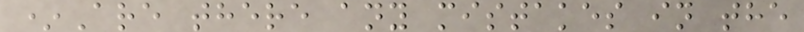*Are there any mistakes in the
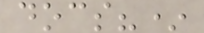docs?*
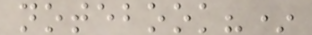notebook?*
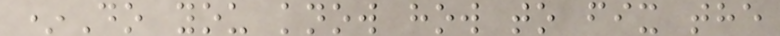*Do you know how to fix the
